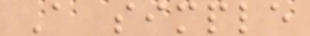A simple
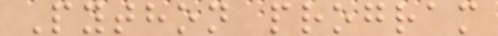Python program
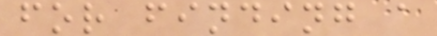for finding a
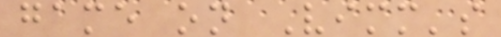game on Vimm's
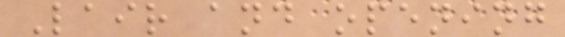Lair and opening
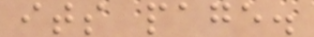its page.
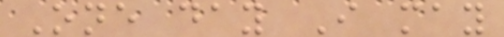One day I may
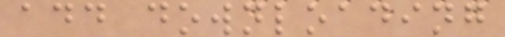add downloading
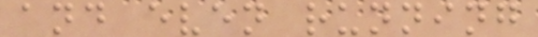and even running
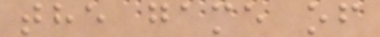the game of
